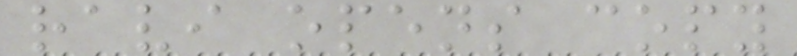ravi opens copy
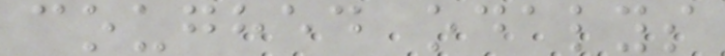coughed odalys
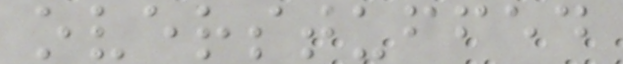overstuffed
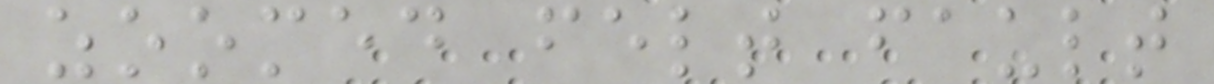zoomed felt fault
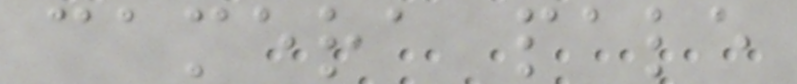camera pale
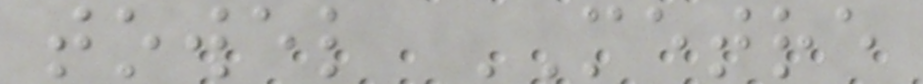towel METRE
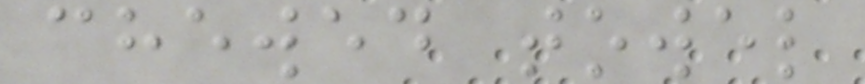chewed towel
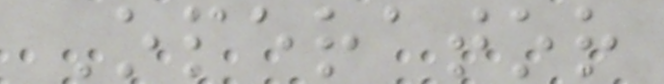Operator
